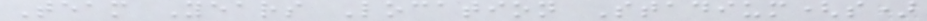Team Years Location Stadium(s)
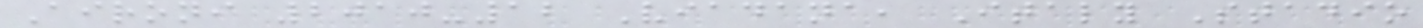Aironi 2010-12 Viadana, Italy Stadio
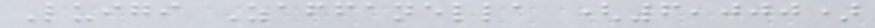Luigi Zaffanella (6,000)
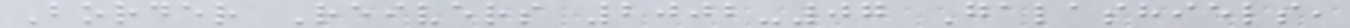Border Reivers 2002-07 Galashiels,
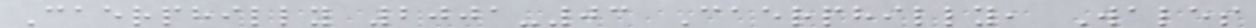Caerphilly 2001-03 Caerphilly, Wales
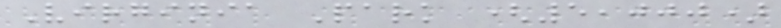Virginia Park (5,000)
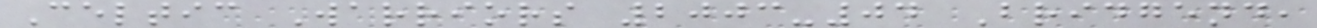Celtic Warriors 2003-04 Bridgend,
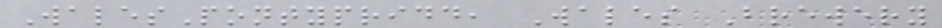WalesPontypridd, Wales Brewery
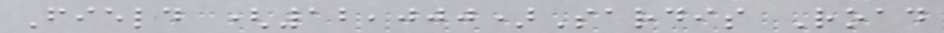Field (12,000)Sardis Road
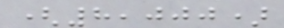(8,000)
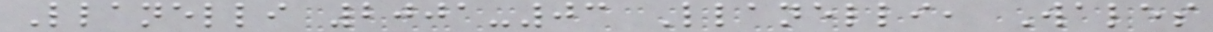Llanelli 2001-03 Llanelli, Wales
